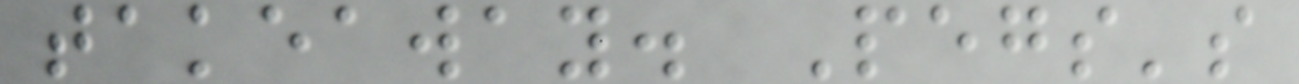takeaway. Pegs's
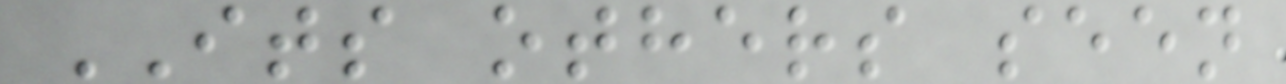ITS others seen
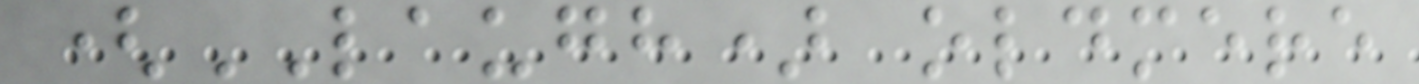(LAUGH) oldmere
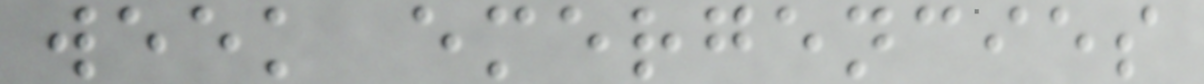week emergencies
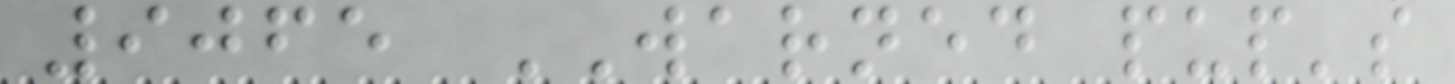9065 WARNED pup's
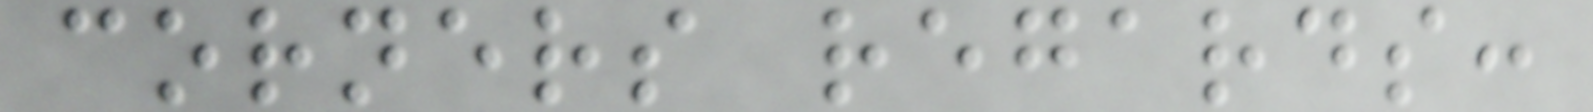corners regards:
